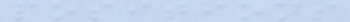positions
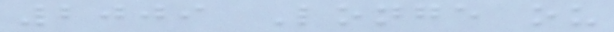2009 Longe ou
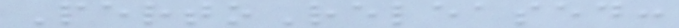PertoReleased:
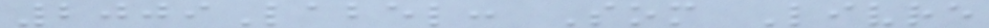2009Label: Som Livre
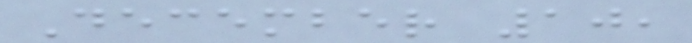December 10,
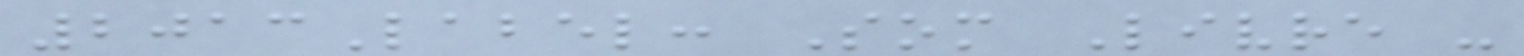2013Label: Som Livre -
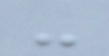-
